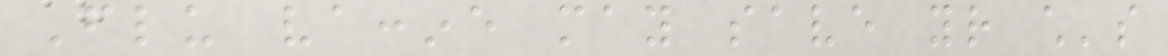Flu vaccine may save your child's
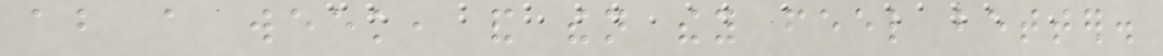about a week, and then they feel better.
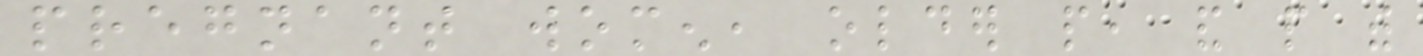pregnant women, older people, and people with
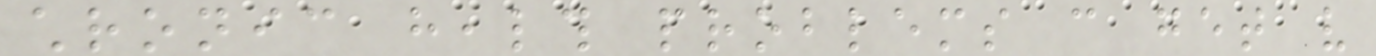chronic health problems can get very
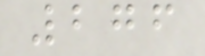276
